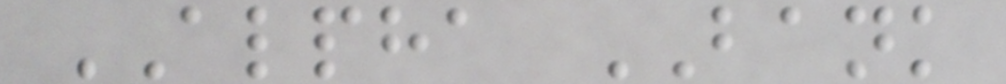ALPHA BANK
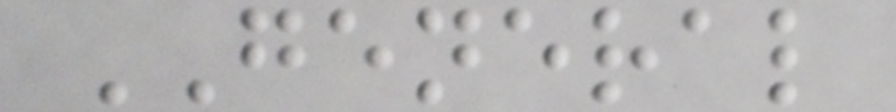GENERAL
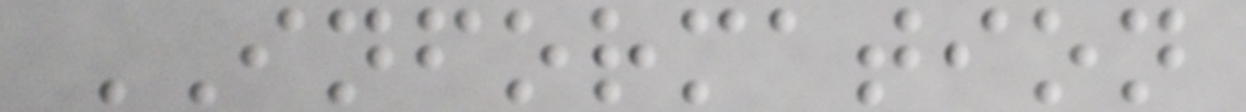INFORMATION
